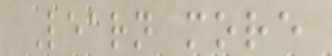Learn more
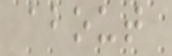about
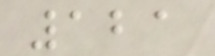121
